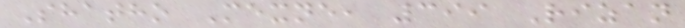Shatho Mexne, 399 Rizan
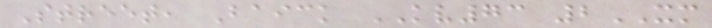Street, Baick KV73 2XM
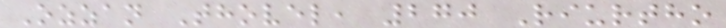Ozzan Thovel, 270 Riurtho
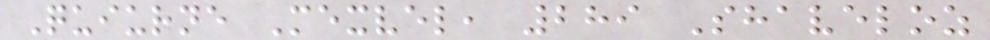Quiurne Mexvel, 289 Shaveloz
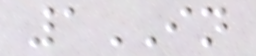1IN
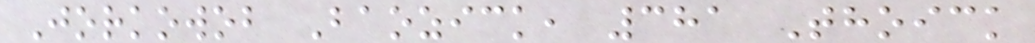Jorkowob Baozick, 381 Thoick
